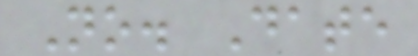No. Date
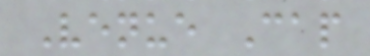Venue Cap
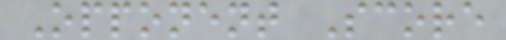Opponent Score
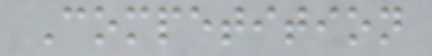Competition
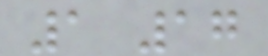1 17
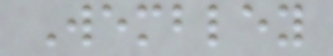Wembley
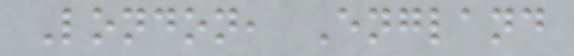London, England
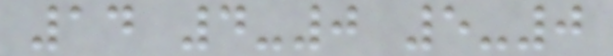14 4-0 5-0
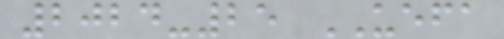2024-25 UEFA
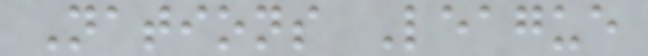Nations League
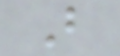B
